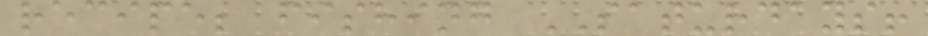recipe; fishing SATURDAYS!
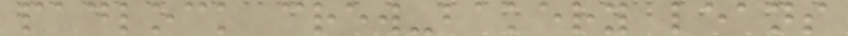padlock crew-bakery leans
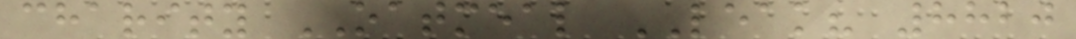charity OATMEAL LEAK? 8820
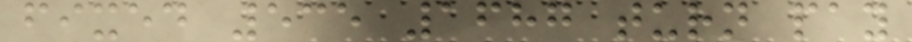fixed 535 1687 turn pay
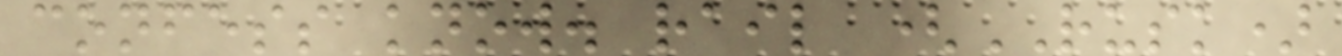confess know. rail (RUSK)
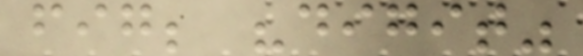fig; "digit"
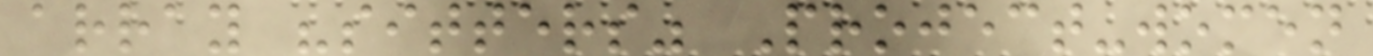array "sitters" Project-women
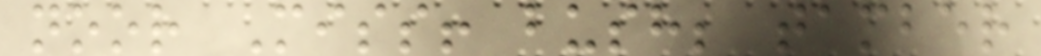noor Miss! bush; tamber
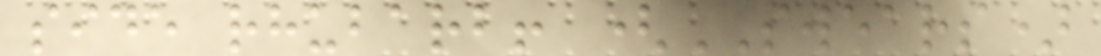side rhubarb! (SWEARS)
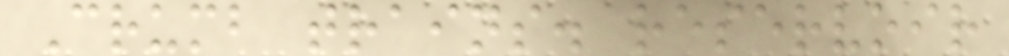Crumb trains. reservoir
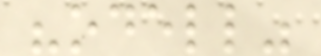"odell"
